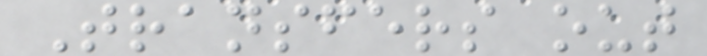Transfers out
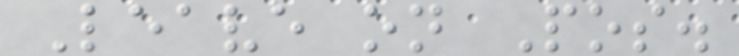Leave on Pos.
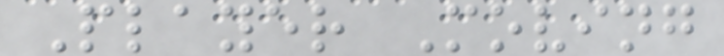Player Moving
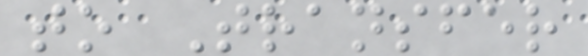to Transfer
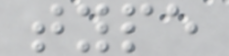type
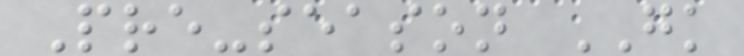Pre-season GK
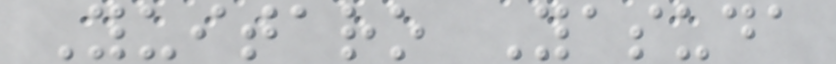Yuitaro Yasuda
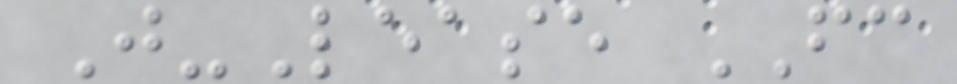J-Lease FC
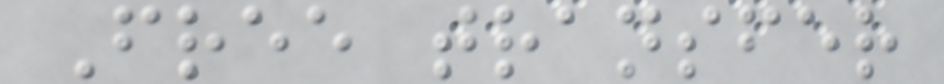Free transfer
